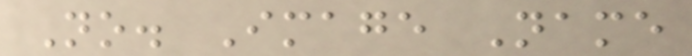No. Image Name
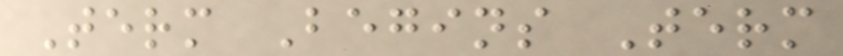Term Begins Term
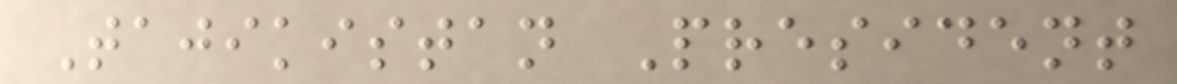Tajikistan President
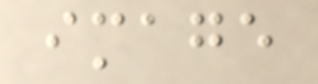image
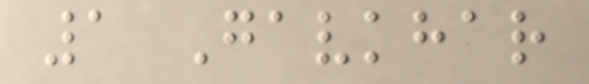1 Gavkhar
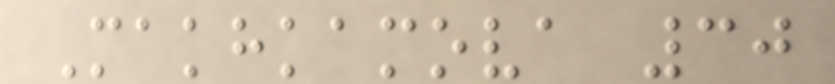Makhkamova 30
